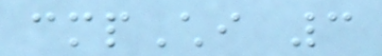cmpChi 3
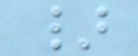}
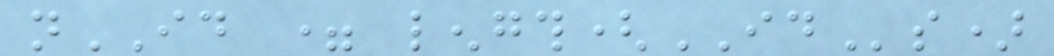nID = length(IDs)
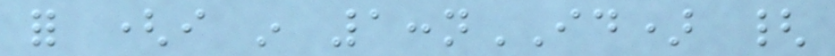for (i in 1:nID) {
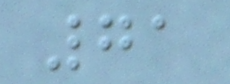71
